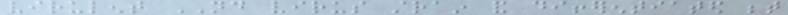virulent ND virus strain and differentiated between
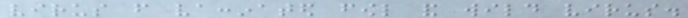virus from vaccinated fowl and wild virus.
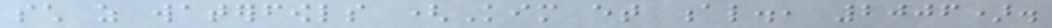such as waterfowls (Kim et al., 2006).
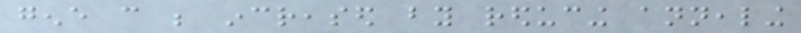gene can be increased by reducing annealing
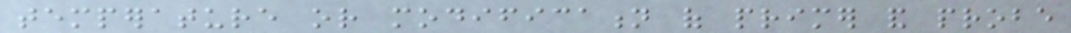temperature or modification of primer and probe
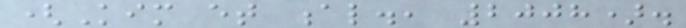(Kim et al., 2008).
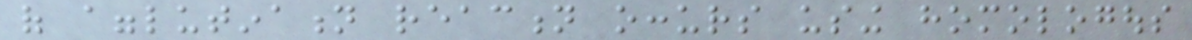of agglutination reaction occurs using homologous
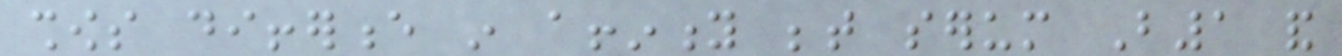shows difference in affinity between serum B1 and
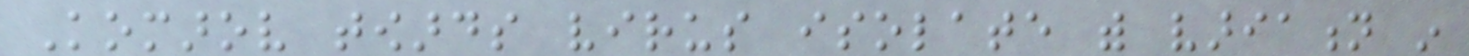Komarov towards virus isolate with variation in
